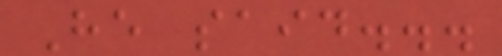He said...
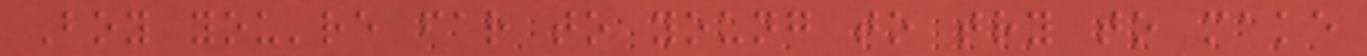Boy you're far to young to try to make
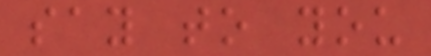say to you
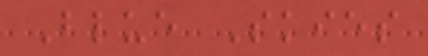Blue Skies
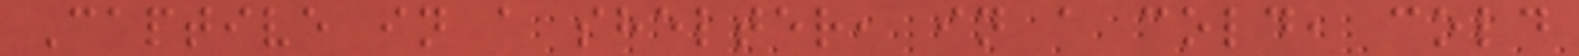Captive in a shelter, in a cold, cold
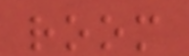room
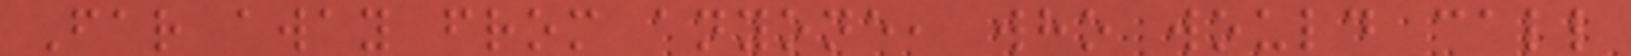Far away from anyone, who would call
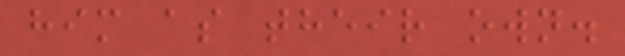him as their own.
